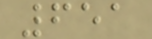651
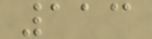113
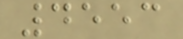4553
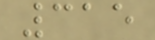315
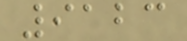9123
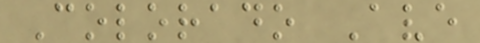Colorado Ave
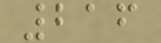216
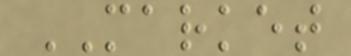MARKET
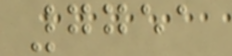7751
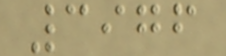3976
